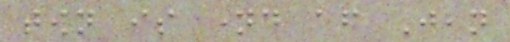town is named after Jean
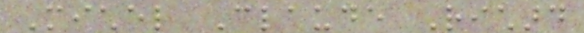Michel Claude Richard
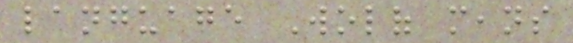language Wolof means
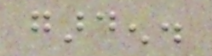garden.
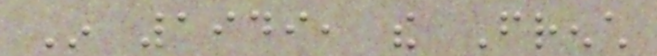In 1949, the French
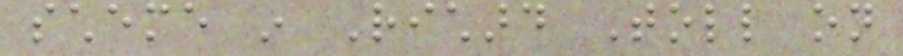scheme in Richard Toll on
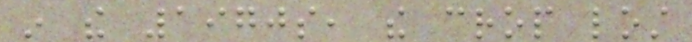in the 1970s, the crop lost
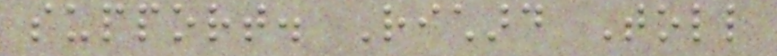support. Richard Toll
